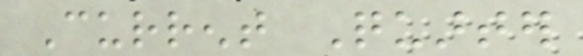Current Quarter
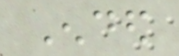Ended
